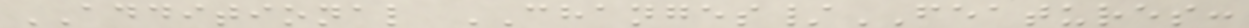ADDITIONAL CHANGES/FEATURES:
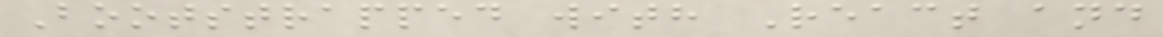Bootstrapped with React and
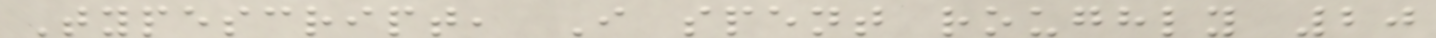Typescript, I spent roughly 20
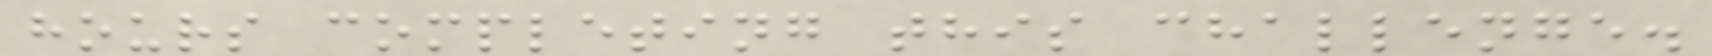hours completing this challenge.
